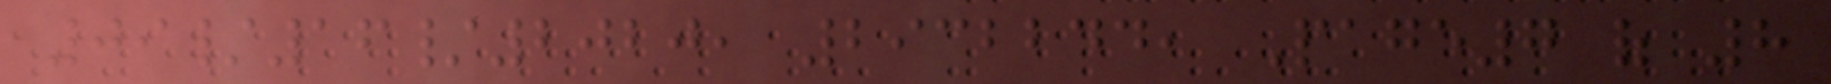09/16/2020, 2932244, Page7 of 8
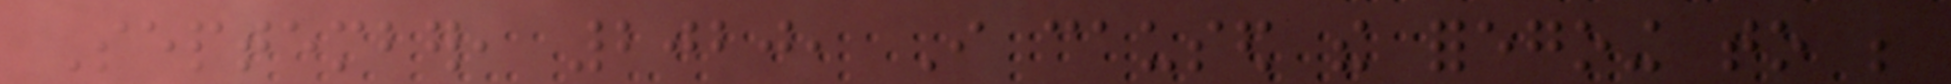September, 2020, I caused the foregoing to be
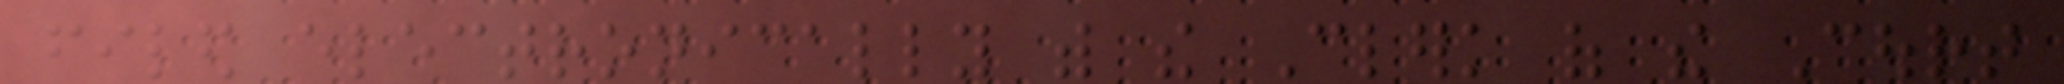filed electronically with the Clerk of the Court
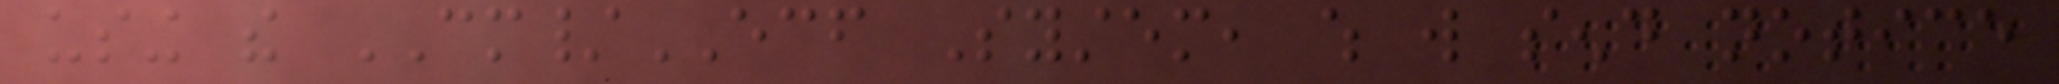using the CM/ECF System, which will send notice
